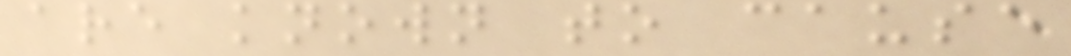are known to cause
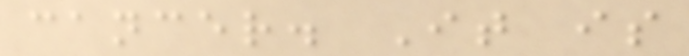cancer. It is
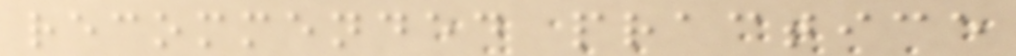recommended practice
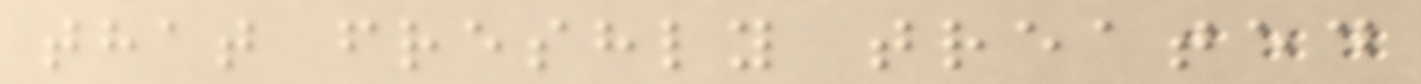that freshly treated
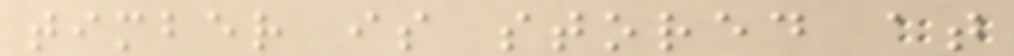timber is stored at
